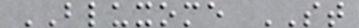BLUXOME ST
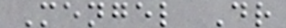Mengel Dr
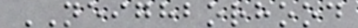NEIGHBORHOOD
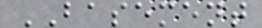BASEMENT
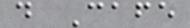d Cafe
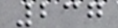237
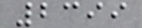2399
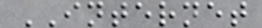INTERNET
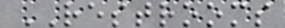RESTROOMS
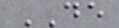DE
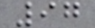97
